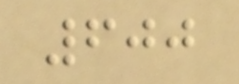600
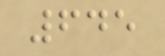645
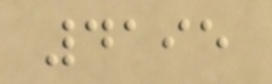4195
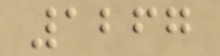1267
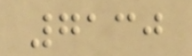7130
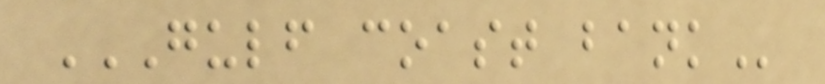GULF COAST BANK
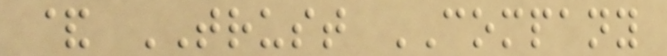& TRUST COMPANY
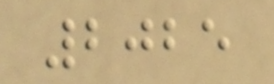2025
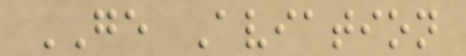GE Aviation
